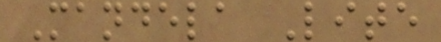Mandela Lite
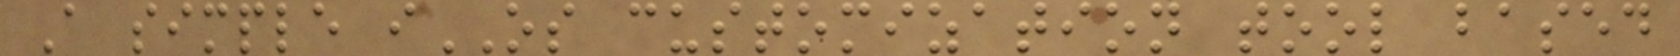A simple iOS customization tool based
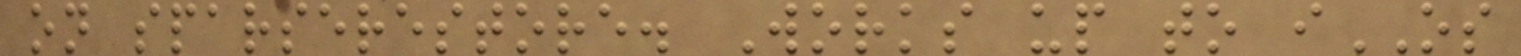on sparserestore. Works up to iOS
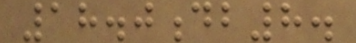18.0db8.
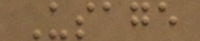Usage
